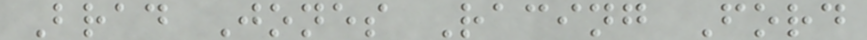Brad Jones Racing Ford
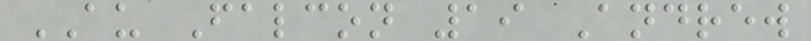AU Falcon 19 Andrew
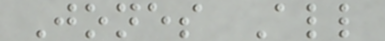Jones All
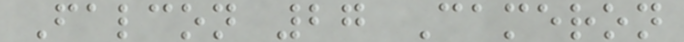Falcon 27 Cameron
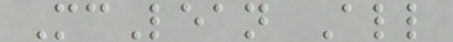McLean All
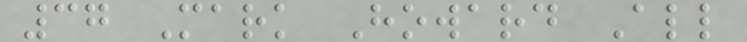37 Mark Howard All
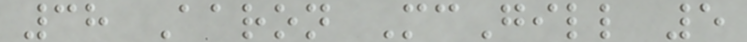38 Aaron McGill 5
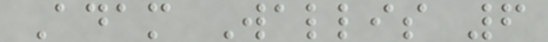Adam Wallis 6
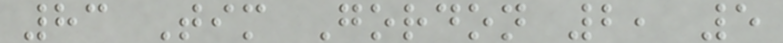83 Tim Gordon 2, 5
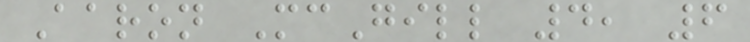Aaron McGill 4, 6
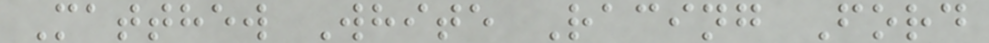Matthew White Racing Ford
